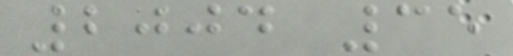2004 35
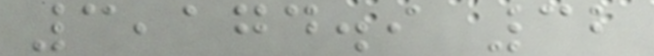3,174.9 32
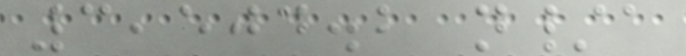3,504.2 n/a
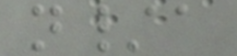n/a
